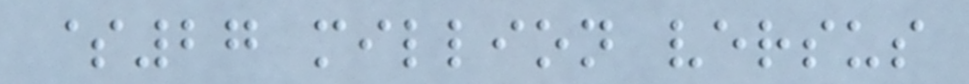$27 million versus
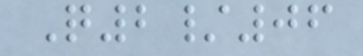Q2/06
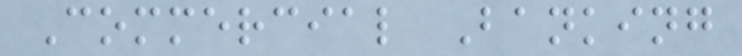Commercial Banking
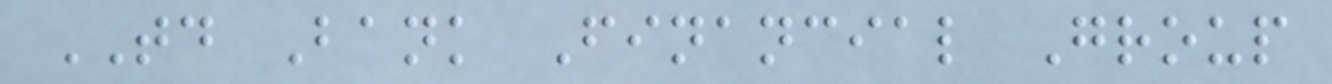TD Bank Financial Group
